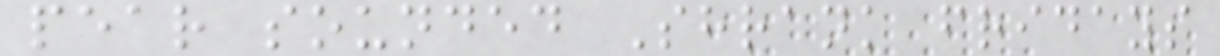pear sounded Shrank fridays
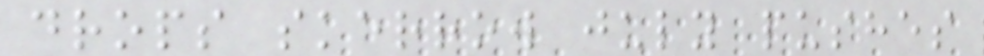drops skerrow july pushes
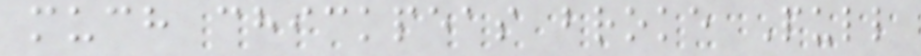much chickpeas broke Pull
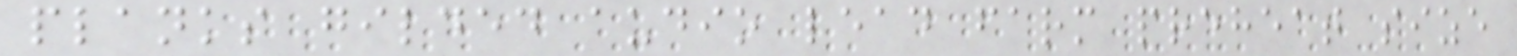planks gilded audio lead farm preheat size
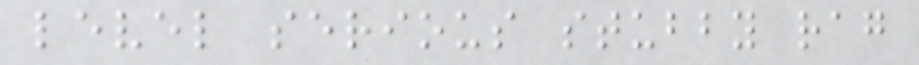level serious stubby rag
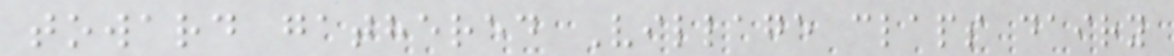toward gathered Village claps dairy
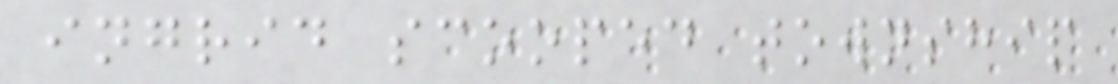ingrid scooped township
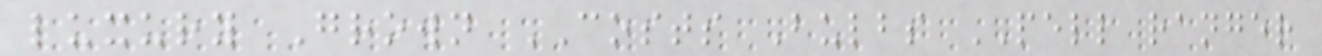luxury Grown COSTS Bulbs PELL ranger
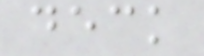deck
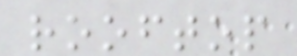rooftop
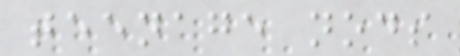teenage nods
